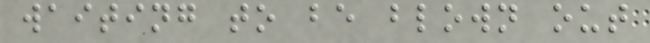waiting to be blown out
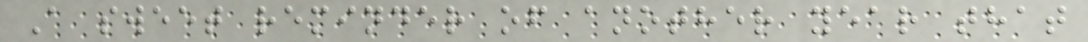A sweet reminder of another year that
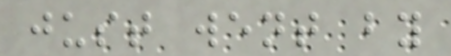just went by
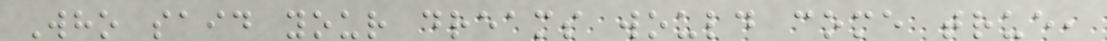Who said your dreams would come true,
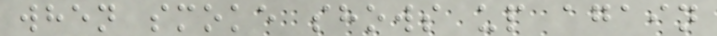when smoke shows up again
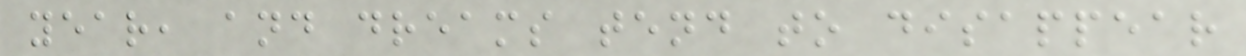year, and dreams tend to disappear
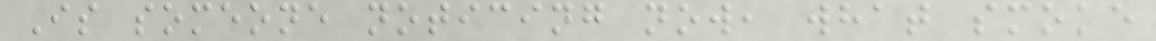Is someone noticing now, what smoke
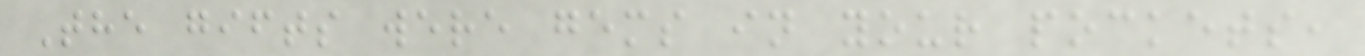The gifts were gems in your pockets,
